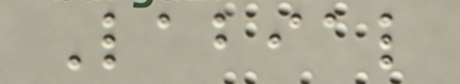Labial
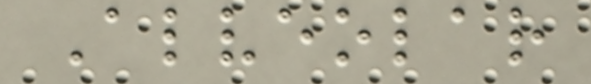Alveolar
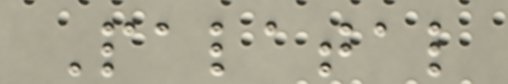Palatal
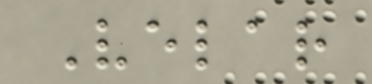Velar
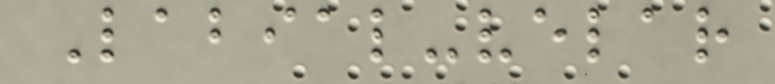Labial-velar
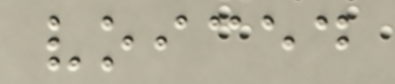voiced
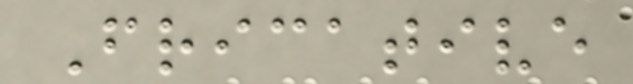Fricative
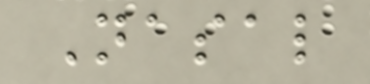Nasal
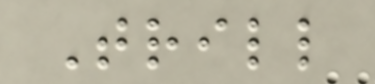Trill
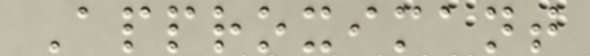Approximant
